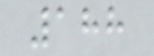188
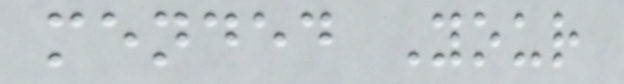mended Your
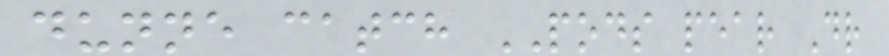dunne catch PODS pear Dr
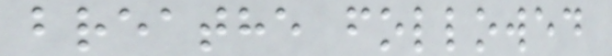breathe followed
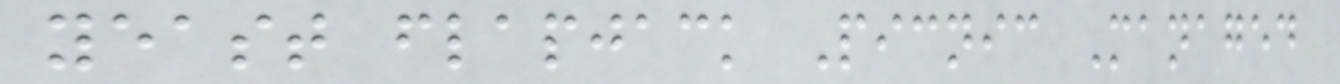yeast flapjack Picnic Managed
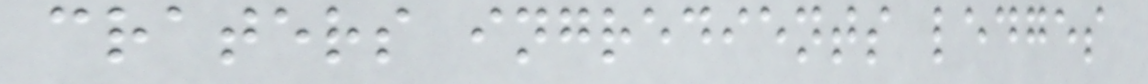craters ingredients ledges
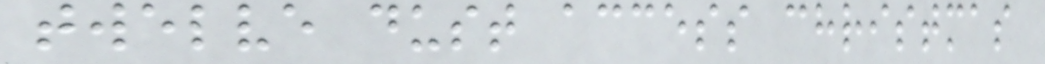twelve dust access christmas
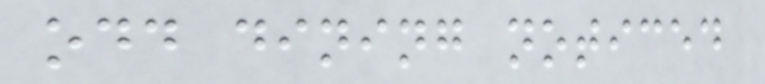odd dining noticed
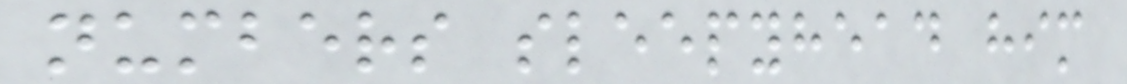numbers sleepyhead him
